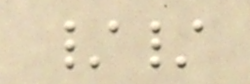//
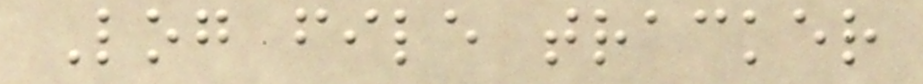Log file tracker
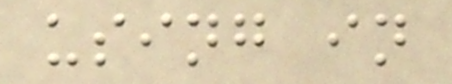using in
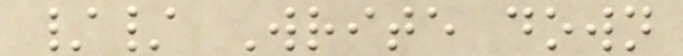// Write down
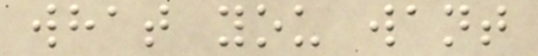what you want
